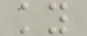ky
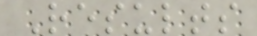Results
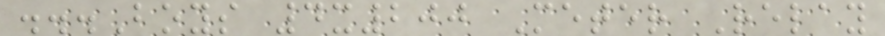...Boys 4x200 Meter Relay
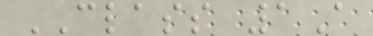CLASS 1A
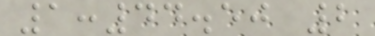1:44.50 2
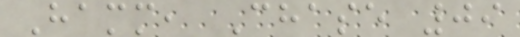Hamm, Chase 09
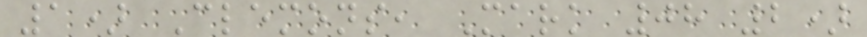1) Clemons, Mark 08 2)
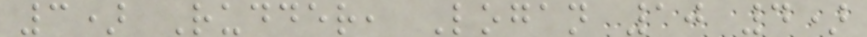3) Rudder, Logan 10 4)
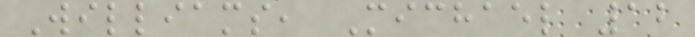Williams, Michael 12
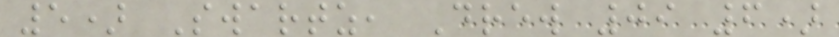5) Swartz, Drew 09 6)
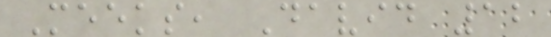Meeks, David 12
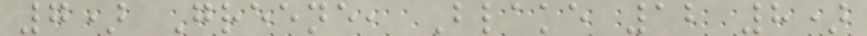7) Greene, Blake 12 8)
